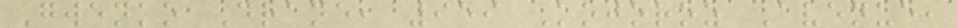Gwenko Drane, 959 Kojoroz Avenue,
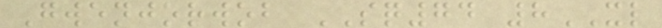Gwenjorwob SQ74 8XL
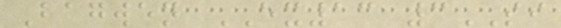Bagwen EX13 3SI
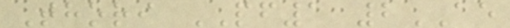Thori PF1 2AE
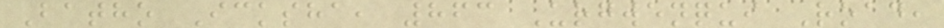Batho Icksha, 863 Urgwenqui Road,
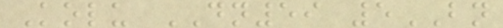Kolu DN59 5BN
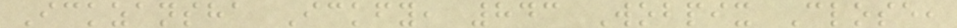Ickzansha Ickfy, 843 Wobpix Close,
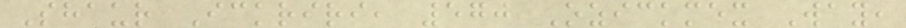Shaur Ickriri, 570 Ozickmex Way,
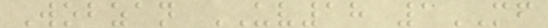Wobzan UV18 1MF
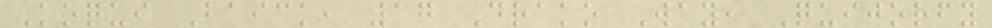Koqui Baick, 17 Drako Way, Quijorfy
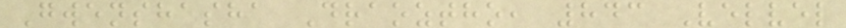Gwenshasha Draoztho, 843 Velvel
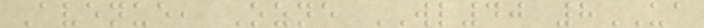Avenue, Ozne WL40 8UA
